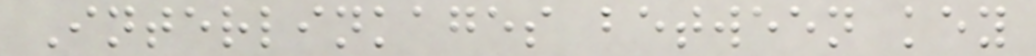Interlinkages between key
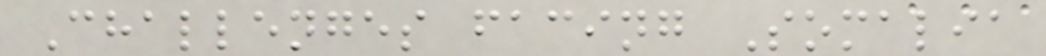Challenges facing Somalia
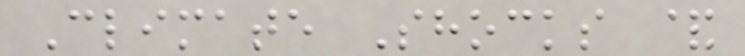Climate Shocks &
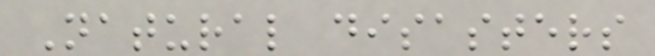Natural disasters
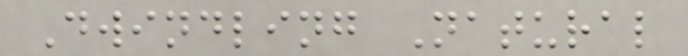Dwindling Natural
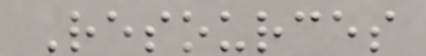Resources
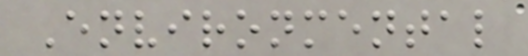Environmental
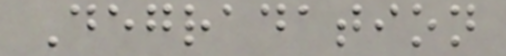Degradation
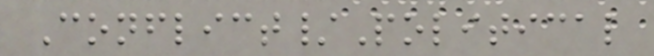Conflict/Political
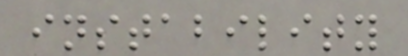instability
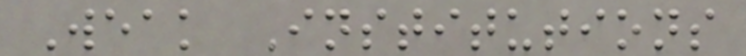Weak Institutions
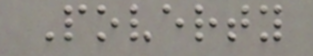Poverty
